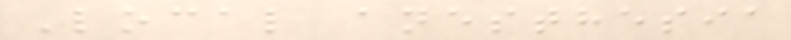Local anesthesia
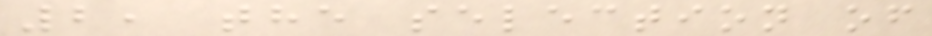2, the selection of
